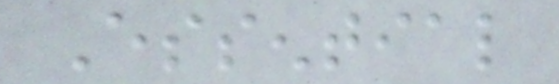Essential
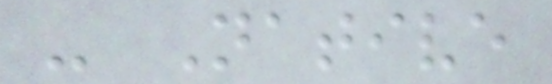- Native
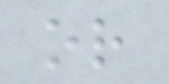or
